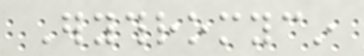Erythromycin
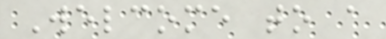Welcome to a
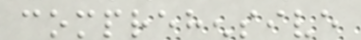comprehensive
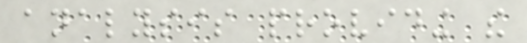analysis providing the
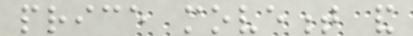price movement and
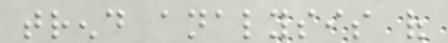trend analysis of
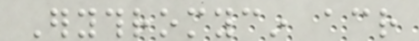Erythromycin across
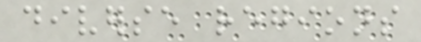diverse regions
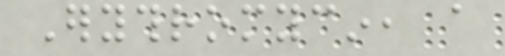Erythromycin, a
